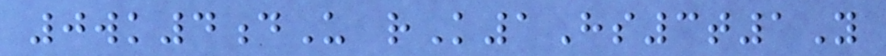0wk4dU rK1Hs3t1Y
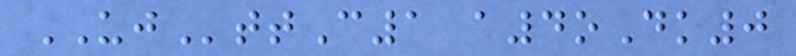UJttC1 a4oDk0
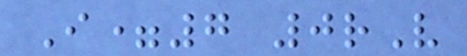I=7 0rV
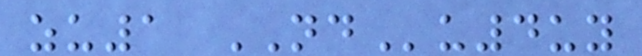zu1 NDu4uy
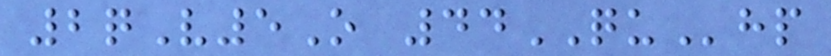2qV5O 44QUhp
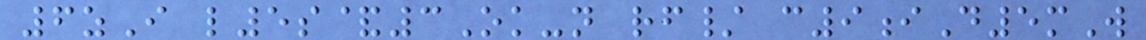6zI l5s&3Ok-n rf/ c9iD5mW
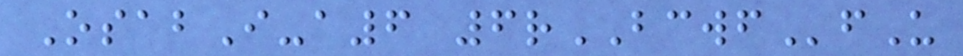OsabI-a6 6rBCWFfU
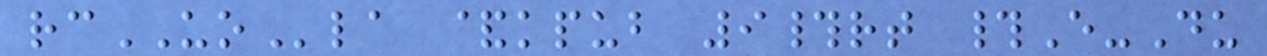rcUOla &kpub 9#rt #E-Du
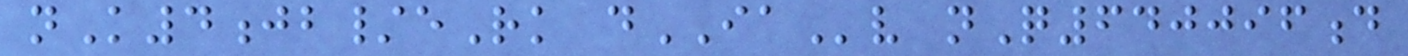nK4jb/eRk dIAv nQ640096d
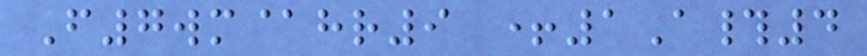F7wm@hr9 +1A#4
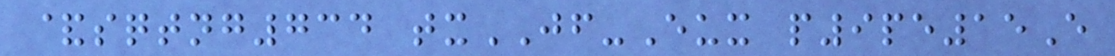&sqtng734 txJF-Eux p9pe15E
